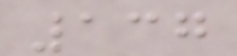137
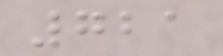721
